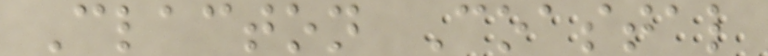Clacton Coastal
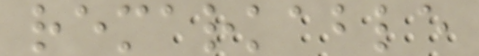remarkable
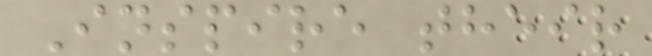Inspire their
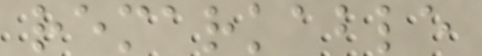remarkable
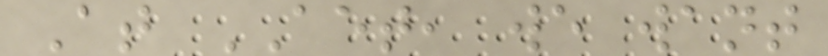At AET, we want
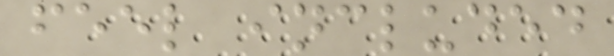feel included
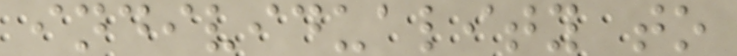individuality to
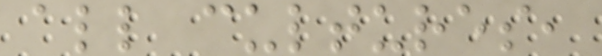all cultures,
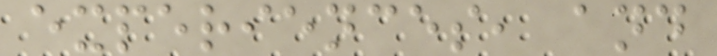experiences, and
